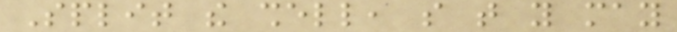Split the shell, so that you may
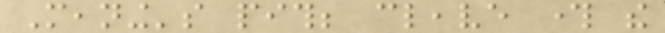Meaning's pith; cleave through the
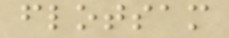flotsam
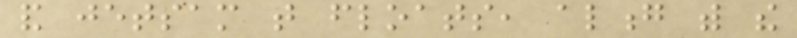and jetsam that floats, along with the
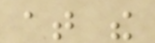at the
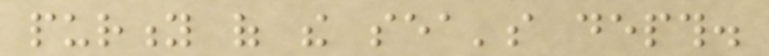purity of the sea's depth.
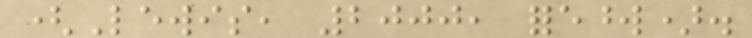(Lewis, 2000, foreword).
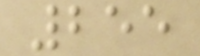255
